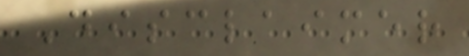Disclaimer
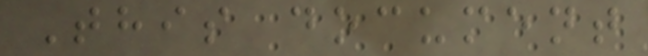This document
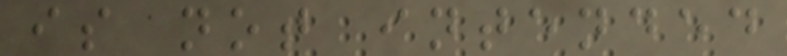is not intended
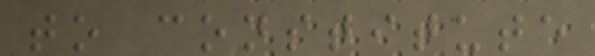to constitute
